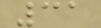31
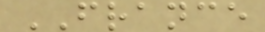FRANCE
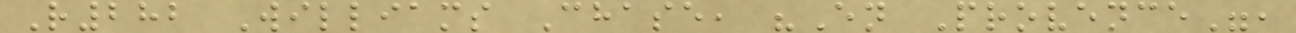R282 Williams Chase, "En Provence",
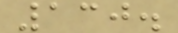130.
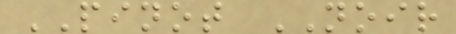PINOT NOIR
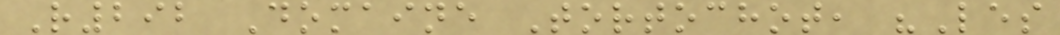R292 Domaine Tortochot, "Les
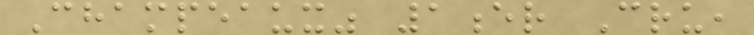Champeaux" 1er Cru,
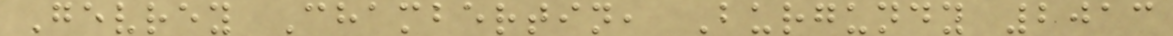Gevrey Chambertin, Burgundy 2013
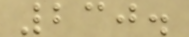230.
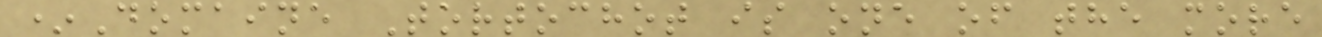*Domaine Tortochot is one of the more
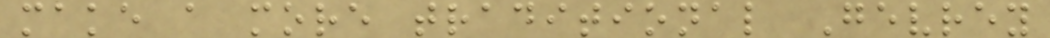make a more traditional Gevrey
